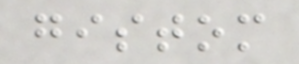gistom
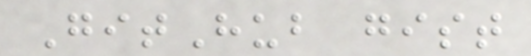GitHub gist
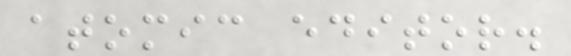atomic editor.
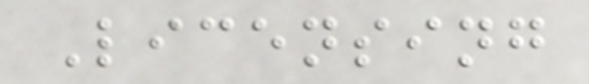Licensing
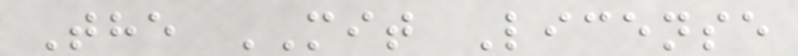The MIT License
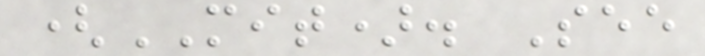(MIT). See
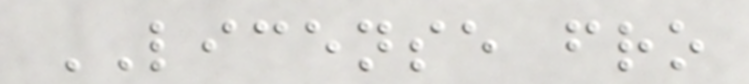LICENSE fro
